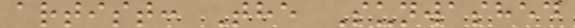artist: The Sunwashed
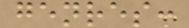genres:
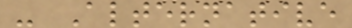- Alternative
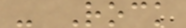- Rock
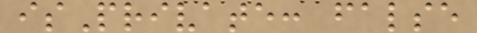isPrivate: false
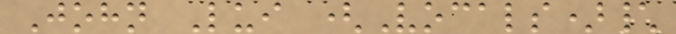John Lui (Vocals)\
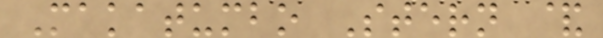Makatumbo Stern &
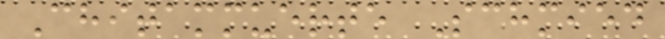Chitammuerte Schmied
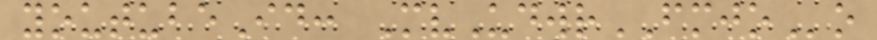youtubeId: MvUdwrFMJOo
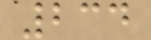234
